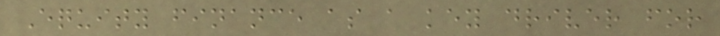Equity finance as a key driver for
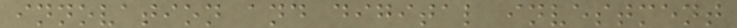innovation and digital investment
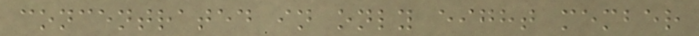concentrated in only eight member
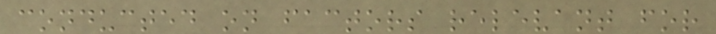conducted on factors relevant for
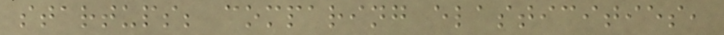startups; comparing elasticities,
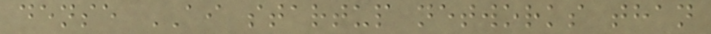dense AI startup networks than
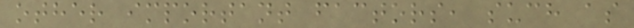other important factors, such as
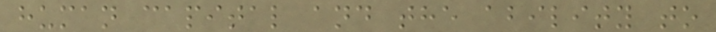human capital and the ability to
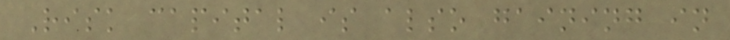Risk capital is also gaining in
